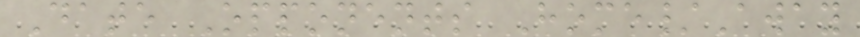Date Opponents Home/Away
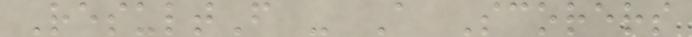ResultF - A Scorers
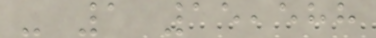- 1 15,588
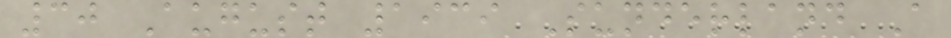30 August 1939 Sunderland A
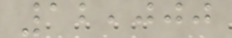12,000
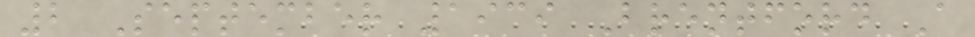2 September 1939 Brentford A
